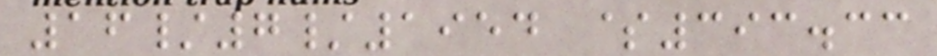16/7/1954 $393.33
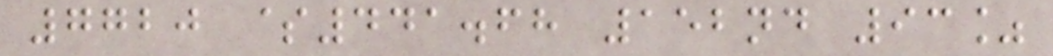7720 $441.68 152nd 93%
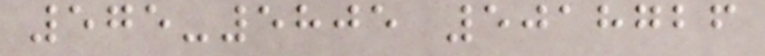575-5805 5018726
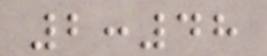2:48
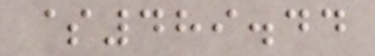$489.44
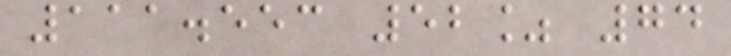111.553 52% 74
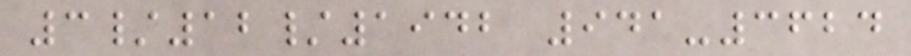3/12/1942 941-3624
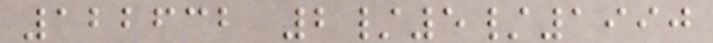122632 2/5/1990
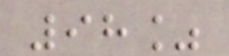98%
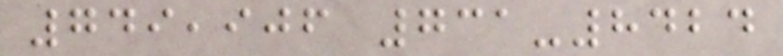749,906 731-8424
